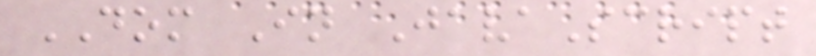DOM In JavaScript
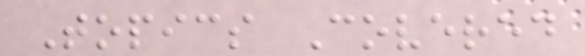Topics Covered
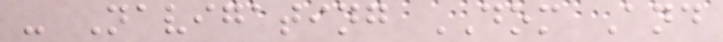- Navigating DOM And
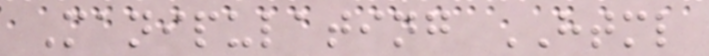Manipulating HTML
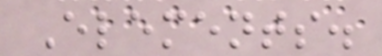Elements.
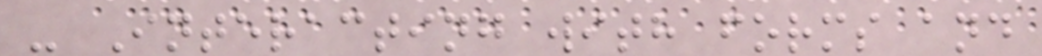- Interacting with forms and
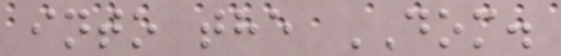into the DOM.
